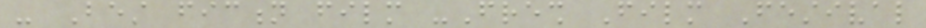- Best fiction film -Fresh Film Festival
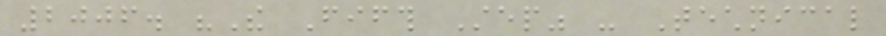2006. "The Fifth Step" - Technical
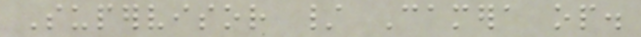Supervisor / Camera op.
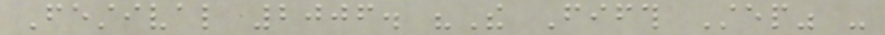Festival 2006. "The Fifth Step" -
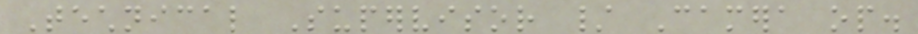Technical Supervisor / Camera op.
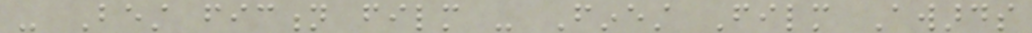- Best fiction film - Finest Film Awards
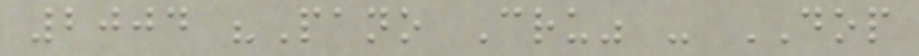2004 "Pano Cru" - DOP
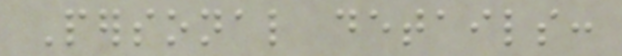Personal details:
